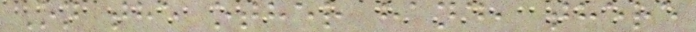On the other hand, there
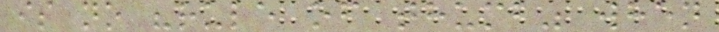is no "rule of thumb" when
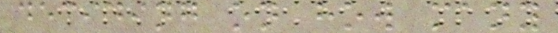deciding on how many
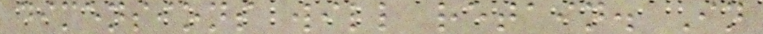dimensions will retain. In
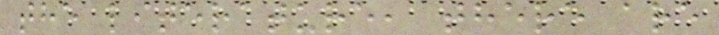the literature, there are
